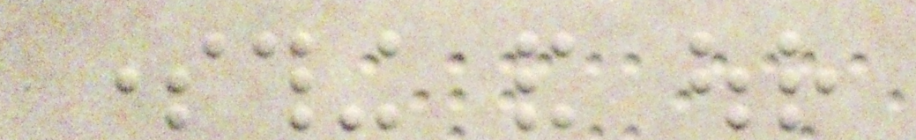something and our
